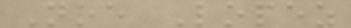Noe Lopez
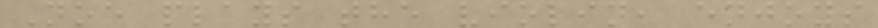Noe plays the violin, enjoys
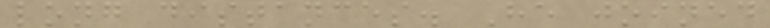long distances. He joined
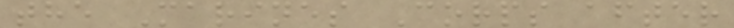the Marines Corps after
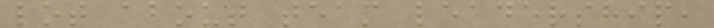lot about team leadership,
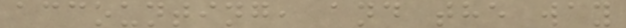accounting, and the way
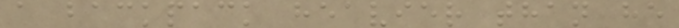a backpack heavier than he
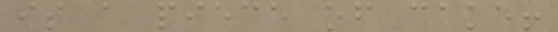is a piece of cake!
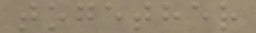together
